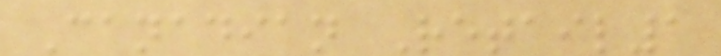Canadian Retail1
